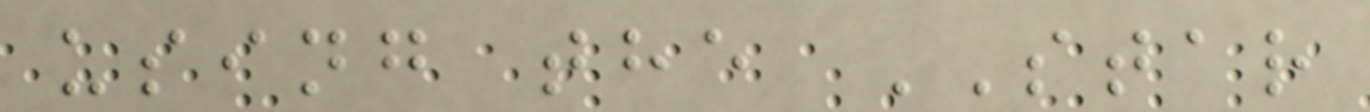using the STAR
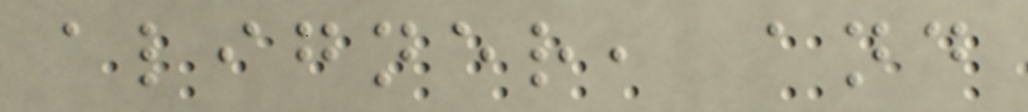aligner, and
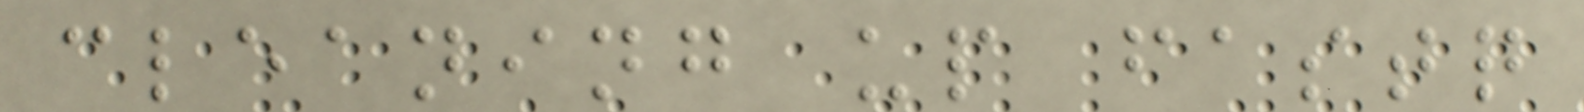cleaning up fastq
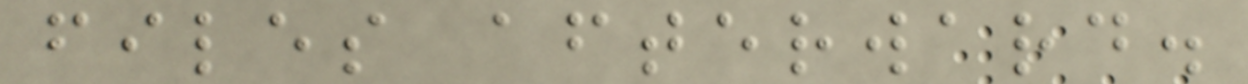files afterward.
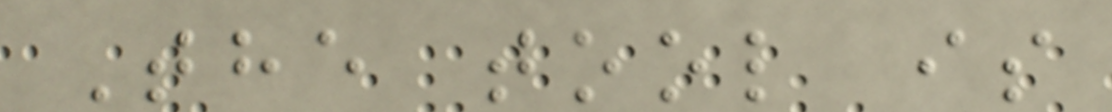The tool is
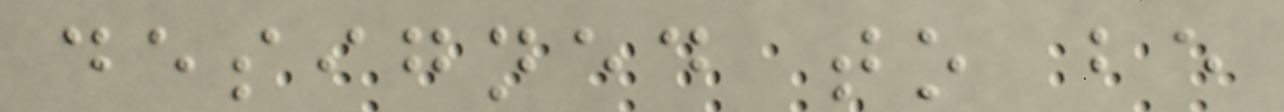designed to be
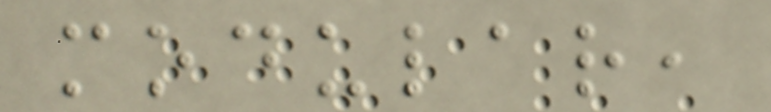modular,
